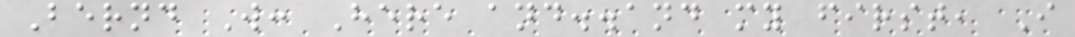Bernd W: Here and..and my first, I
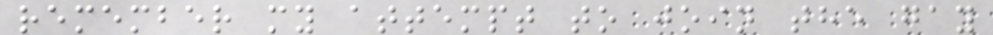remember my attempt to join the gay
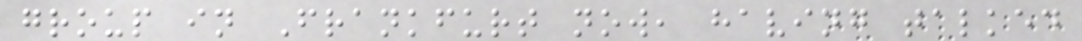group in Frankfurt now, having talked
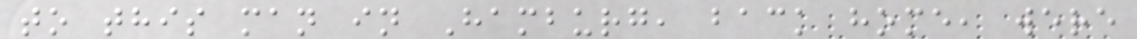to this man in Hamburg, back home, were
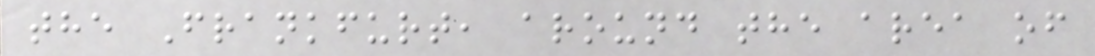the Frankfurt, around the area of
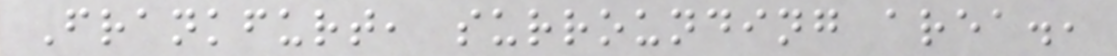Frankfurt, surrounding area.,
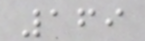169
